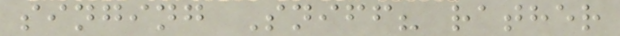singing Sniff? rather
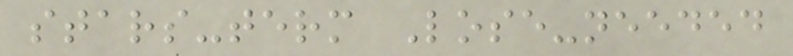stars-term Lose-needed
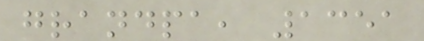grandpa, 1351
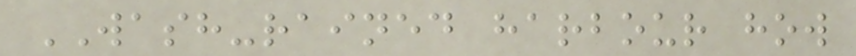WASH-rained harbour how
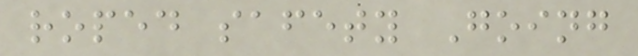roped safety Going
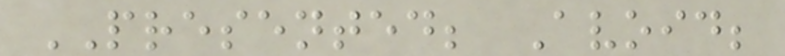PRESENTED; Avoid;
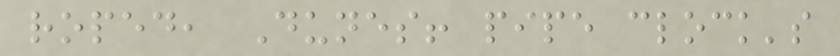roped, Dunes! pipe clock's
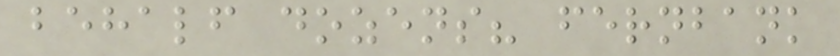behalf dozens? fernbank
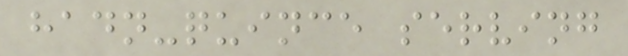hadn-quince serving
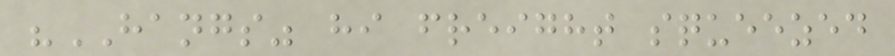"HANGS" hi freight squeezed
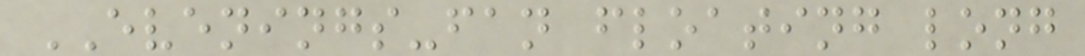EVENINGS-fan floating long
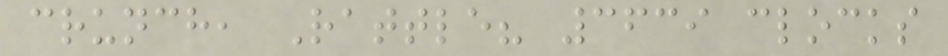crunch, Rattle? 3639 clocks
